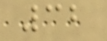32
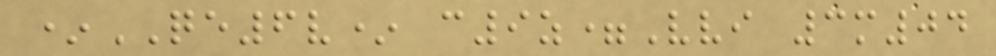*QE6v* c9z=Vvi 3m04
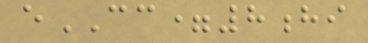eCC=8hi
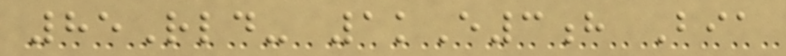85Rld- 1kE3h Bia
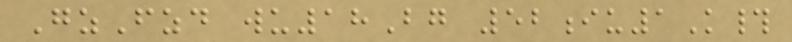GzFzd wu18Bg 52iu1K#
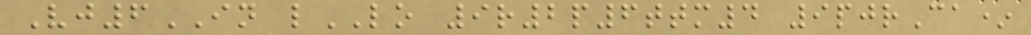Vj6IN lLO 9r2p6ttm4 9pjrCa*
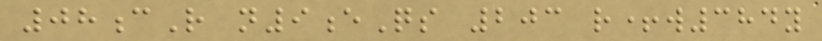08cR n9eQs 203 r+w384y
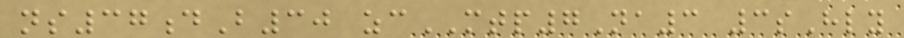ns37dB30 zcMTP7Na3 3sHly
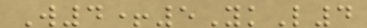W4+5YkL4
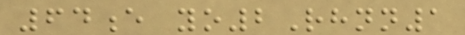64e yo2Rhnn1
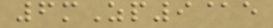6mZp9@e
